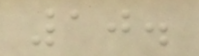10.
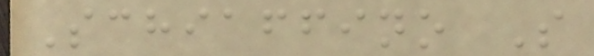Schiaffino S
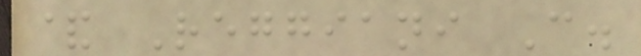& Reggiani C.
